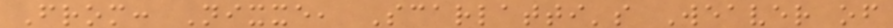From: Nixxe, Scarlatti's Weaver of
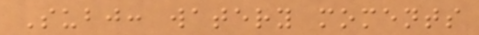Subj: watery moments
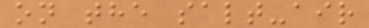on the salt-air
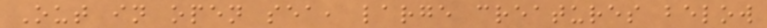Out in open sea, large creatures below
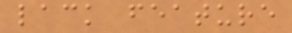lack feature
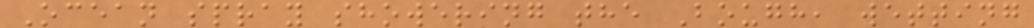Ocean spray showering the Bough, wetting
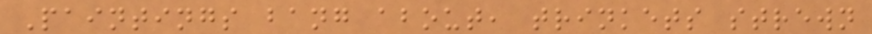Paintings bang about, trinkets strewn
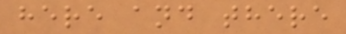here and there
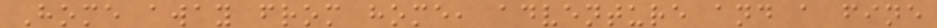Home away from home, adventure and a fine
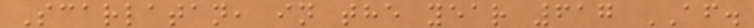Scarlatan, in the year 617 AF.
